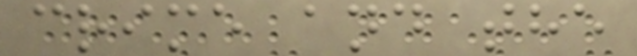crime and the
